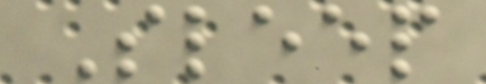Sleep
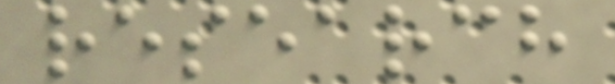research
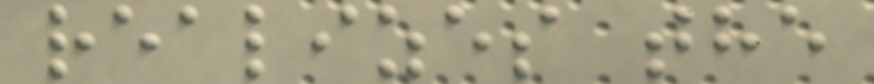realizes the
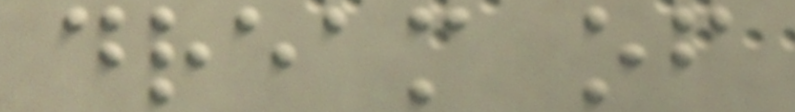dream of
